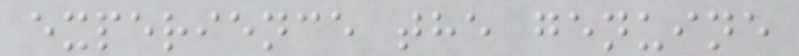experience the genuine
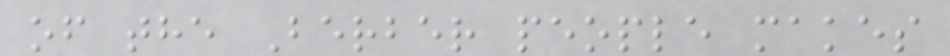of the Berber people makes
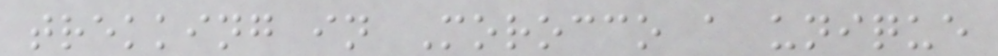trekking in Morocco a unique
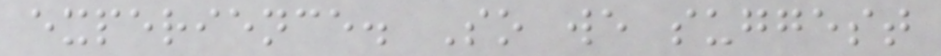experience. So we suggest
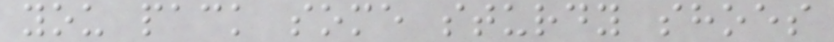you pack some sturdy shoes
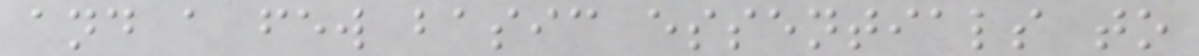and a few basic essentials to
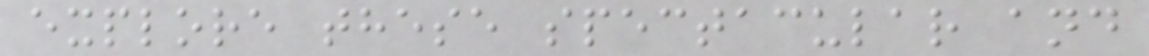explore these spectacular and
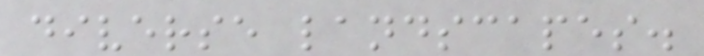diverse landscapes.
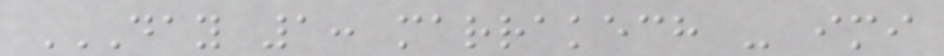DAY 1: MARRAKECH - IMI
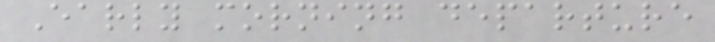Early morning departure
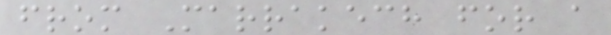from Marrakech for a
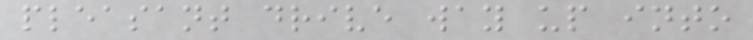pleasant drive way up into
